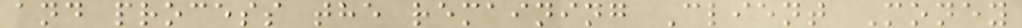and process the remaining Client Money
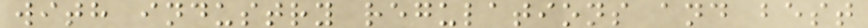with industry regulations and best
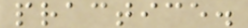practice.
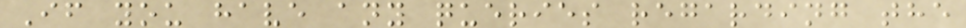If you have any queries regarding the
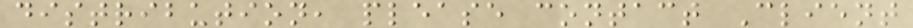distribution, please contact Client
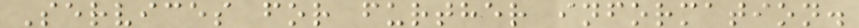Services for further information.
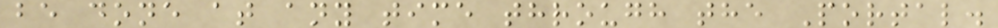be done at any time through the Portal.
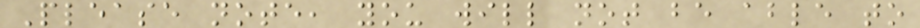Please note, you will not be able to
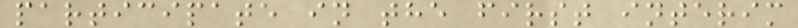participate in the first interim
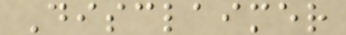Disclaimer
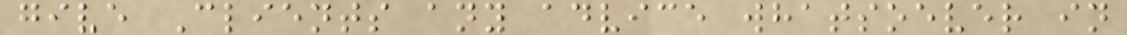give Clients any advice whatsoever in
